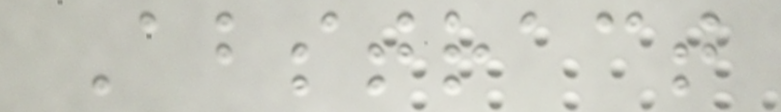Abstract
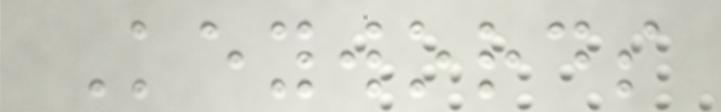Keywords
